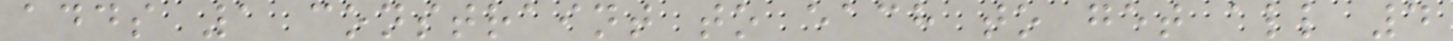adds 1 constraint to each to get all 4
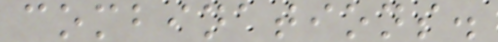combinations.
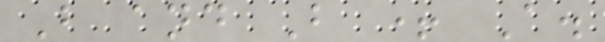B and B + A.
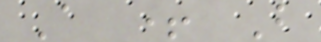A + B
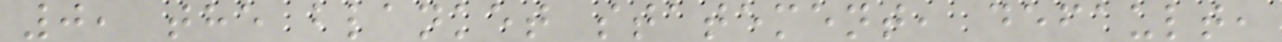0, the blanket statement, default,
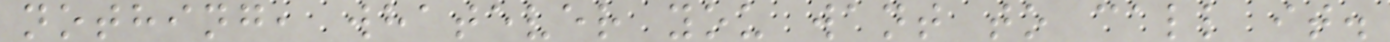nothing, whatever you want to call it.
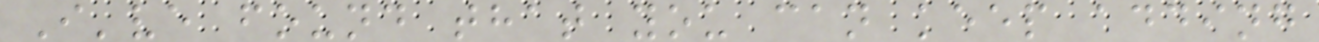I've found that you can keep adding
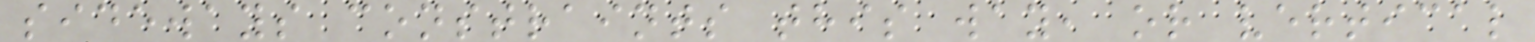sideways constraints this way, or vertical
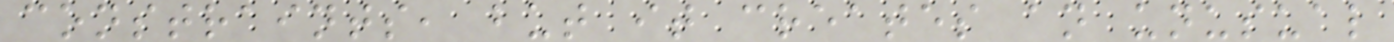constraints, but it creates an unusual
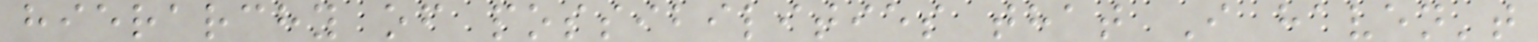hierarchy of possibilities that I haven't
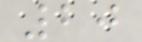20
